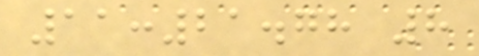11:21.78 8
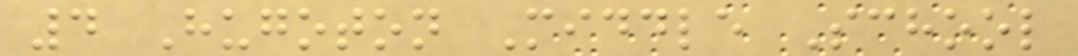4 Hugoton Middle School
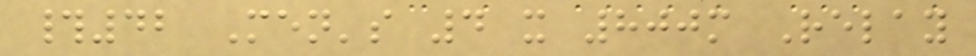#42 Men's 4 x 800m Relay
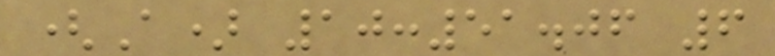(A) 10:51.06 6
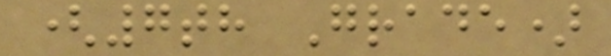(7th Grade)
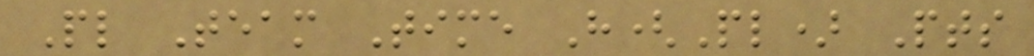Pl Team Time H(Pl) Pts
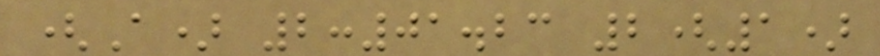(A) 2:01.23 2(1)
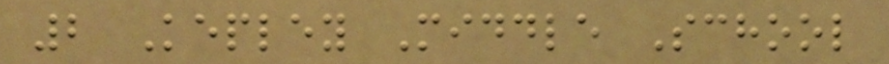2 Kepley Middle School
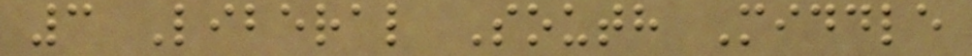3 Liberal South Middle
